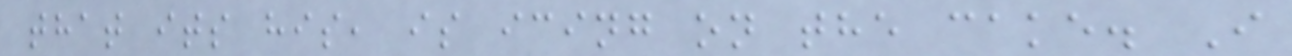that its his, is icing on the cake. I
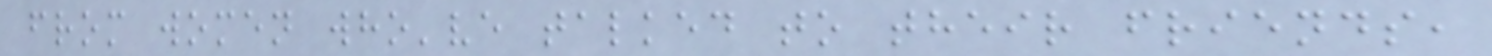from women who've talked to their friends,
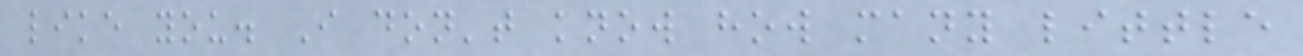like you. I don't know how many little
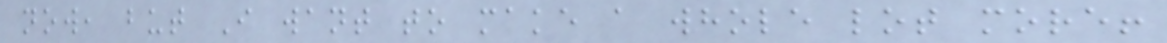now, but I want to make a whole lot more!
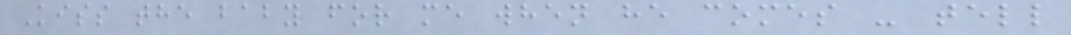Kiss the baby for me when he comes - tell
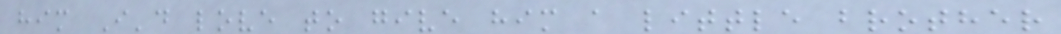him I'd love to give him a little brother
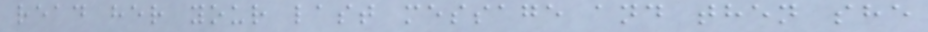read her your last message and then she
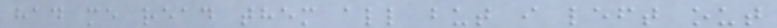had me read them all but i left out
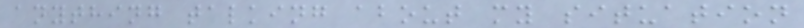anything talking about my situation
